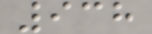938
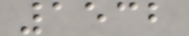1532
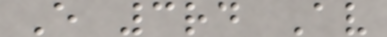E 3rd Av
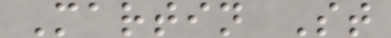Martin St
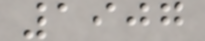1907
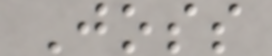Joss
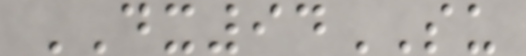DX94SU
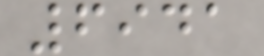6941
